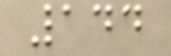144
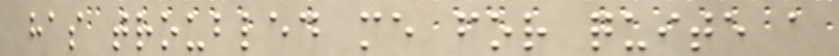has troubled me for quite a
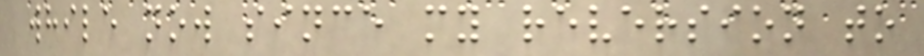while now since my reversion to
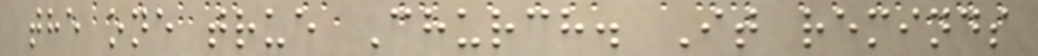the one true Church. It reminds
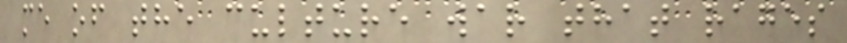me of the culture war that rages
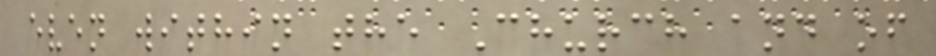even within the Church and of
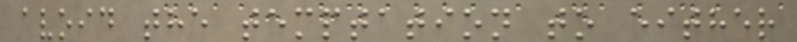avoid the temptation to either
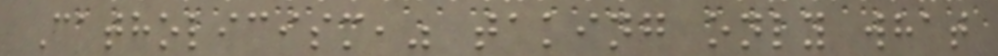Catholicism," taking only what
